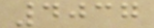4037
